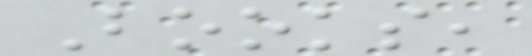Books,
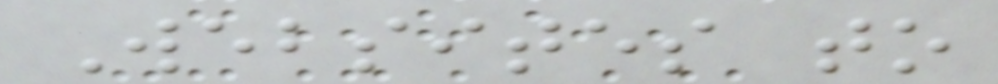Websites to
